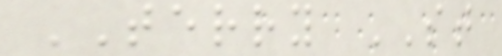TERRY ST
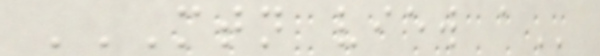MTN VIEW A
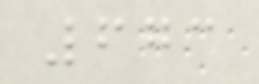673
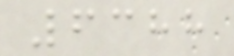6388
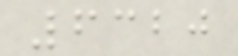6320
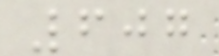607
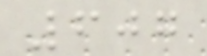607
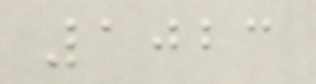1023
